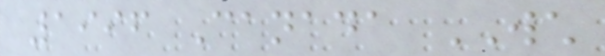1996 Canada WCH
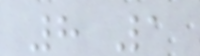8 1
